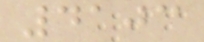4103
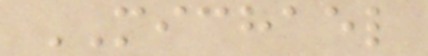MICHAEL
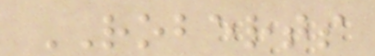ROBERTS
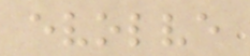evolve
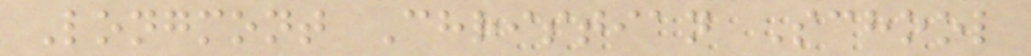Longmont Christian School
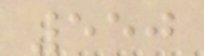550
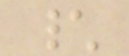\
